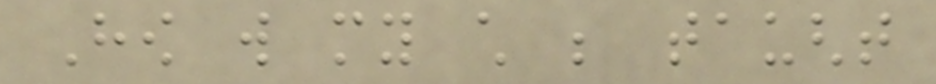How will my child be taught
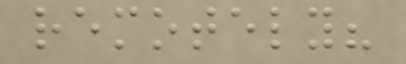remotely?
